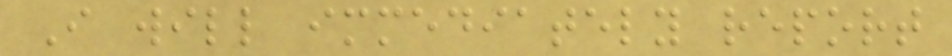I will immediately report
